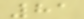81
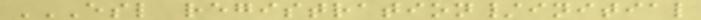ESL REGISTRATION/INITIAL
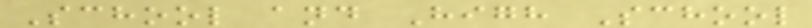School and High School
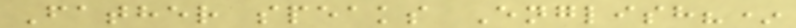Father speaks English?*
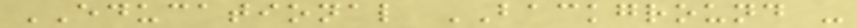EDUCATIONAL BACKGROUND -
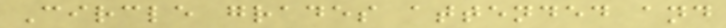Circle grades attended and
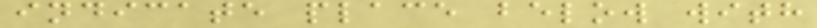indicate place below with
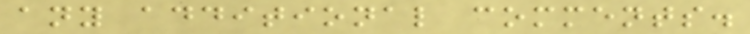any additional comments.
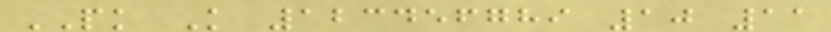PK K 123456789 10 11
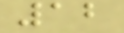12
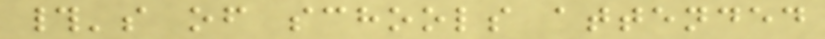#'s of schools attended
